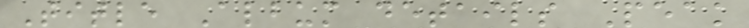Title Album details Peak
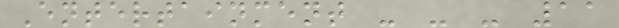Entertainment - - - 11
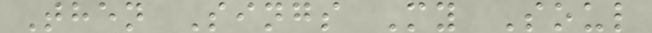Then Sings My Soul
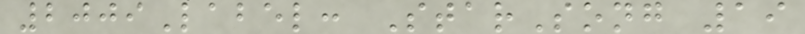2009Label: StarSong 19
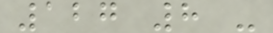127 8 -
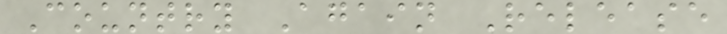Country Again Release
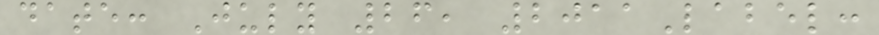date: July 26, 2011Label:
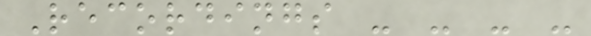Recordings - - - -
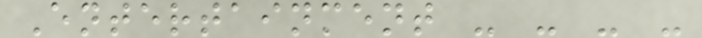Entertainment - - - -
